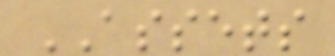ASSETS
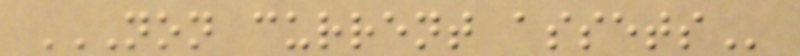NON CURRENT ASSETS
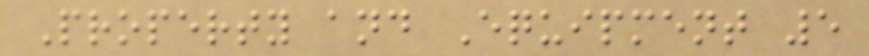Property and Equipment 5
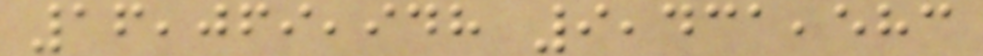16,069,948 9,431,583
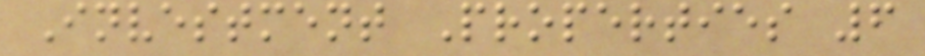Investment Properties 6
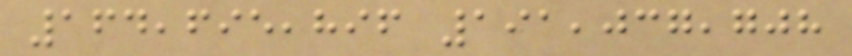164,695,896 191,037,708
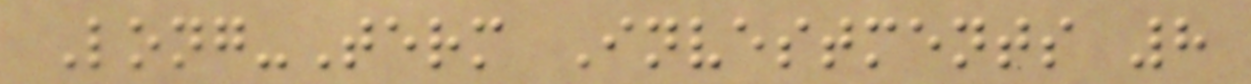Long-Term Investments 8
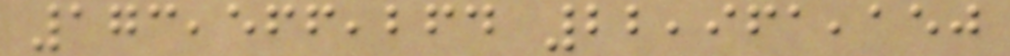173,566,264 22,961,150
